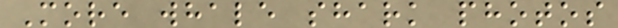More whale shark photos
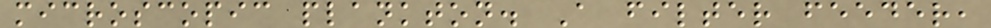microscopic plankton. A filter feeder,
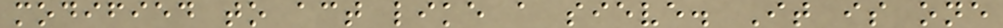modified to act like a sieve. It is one
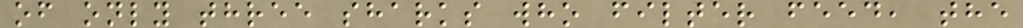of only three sharks who filter feed, the
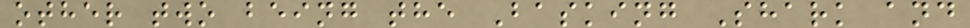other two being the Basking Shark and
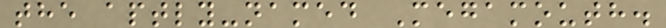the aptly-named Megamouth.
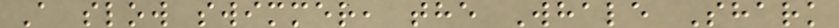A slow swimmer, the Whale Shark
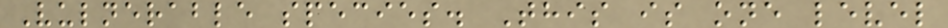Vulnerable species. This is one level
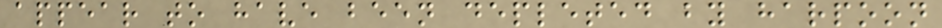appear to have been depleted by harpoon
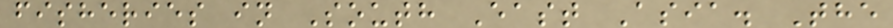fisheries in South East Asia. The
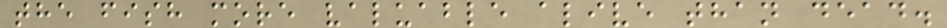the fish more valuable alive than dead.
